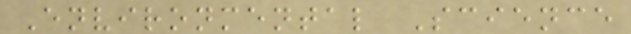Environmental Science
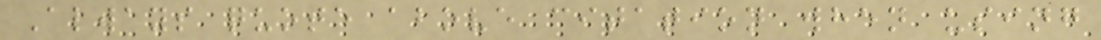Always quote above citation when using
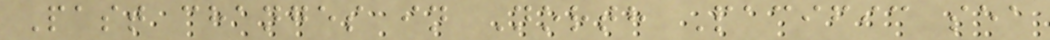Past changes in North Pacific sea
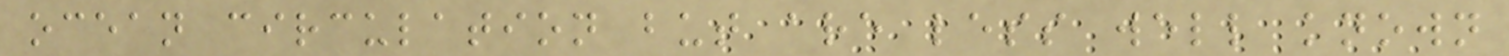ocean circulation but are less well known
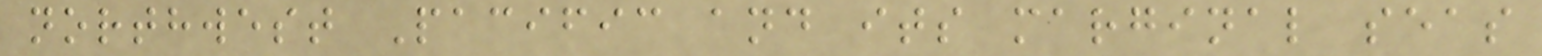northwest Pacific and its marginal seas
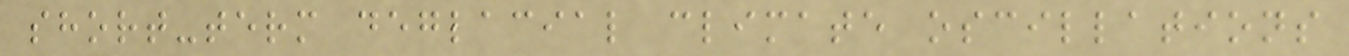short-term deglacial climate oscillations
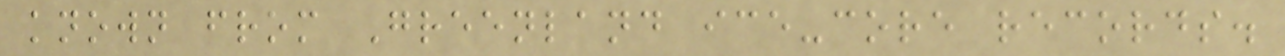known from Greenland ice-core records.
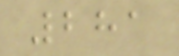281
